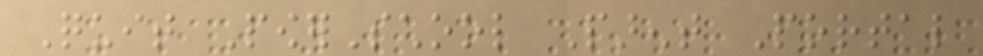Quit PowerSchool Parent Portal
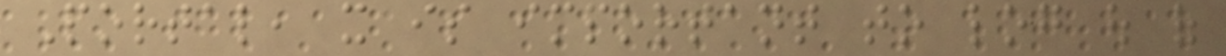Portal, it is important to log out of
